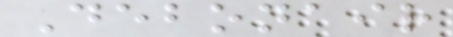Debonair
